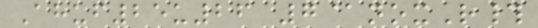Ahuf25u26 7@noxR#
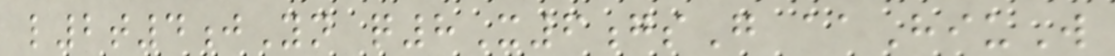l2t4jYn q8X6gsG aaHiuW
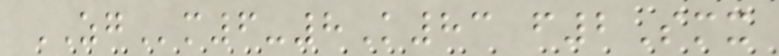ZGm6-8K83 f2Smx
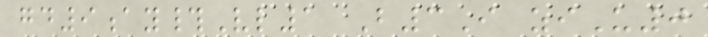gd9ay#Vl1 B3I ziU0
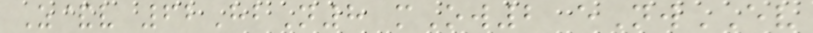Z&v 62HbN8 mOw2 eNwEV
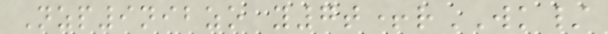Nzp9nibzo y7t+rWK/
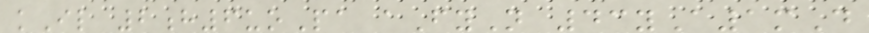kIl 2h6uoPa aFyN 43yA1mD
